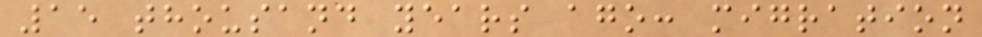15 thousand years ago: migration
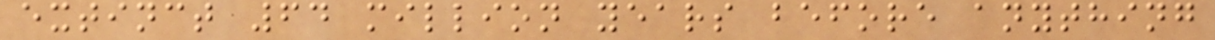extinct 64 million years before anything
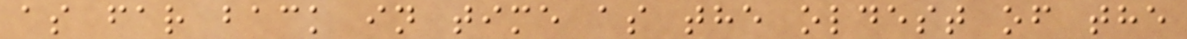as far back in time as the oldest of the
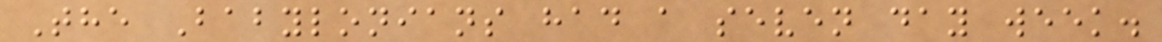The Babylonians had a seven day week.
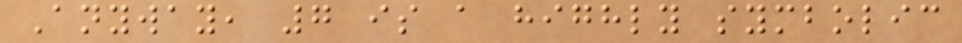Anyway, 7 is a highly symbolic
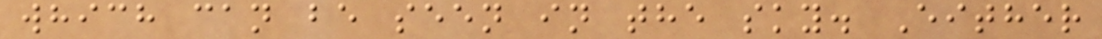which can be seen in the sky. Either
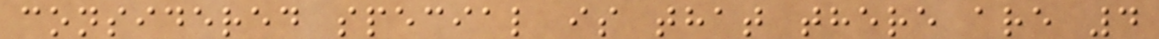considered special is that there are 4
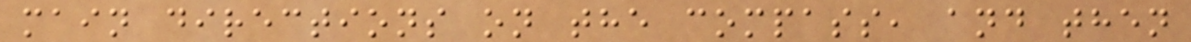main directions on the compass, and then
